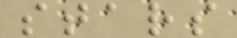stars
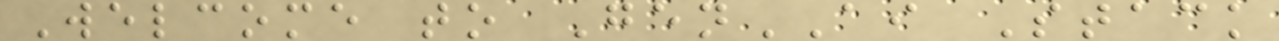Welcome to GenAI Stack
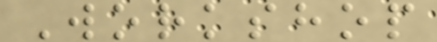Workshop
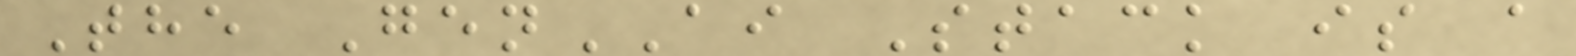The GenAI Stack is a
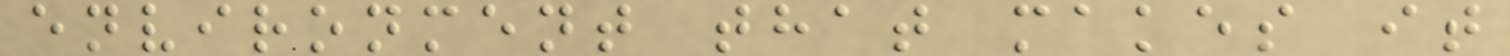environment that makes it
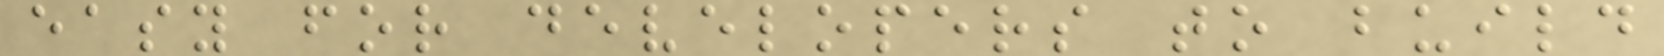easy for developers to build
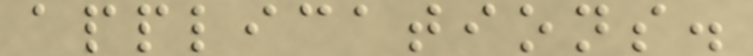applications.
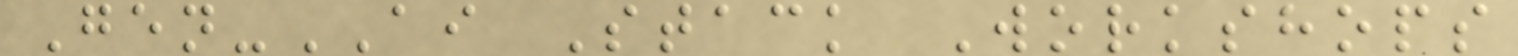Gen-AI Stack Workshops
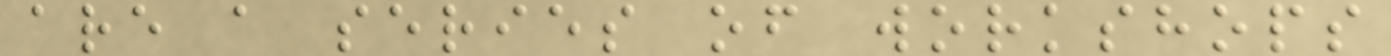are a series of workshops
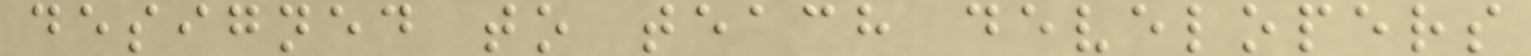designed to teach developers
